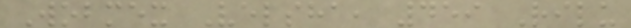Wobmex Velsha, 459 Rilu
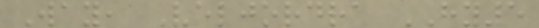Way, Veljordra HY5
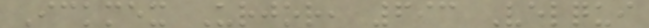Ickmex Urjor, 693 Velqui
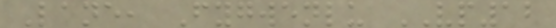Lane, Fygwenlu VP12
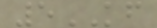5KF
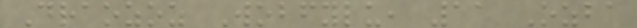Draozoz Wobfylu, 11 Ozba
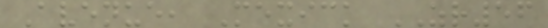Avenue, Mexick ZR56
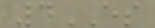4ES
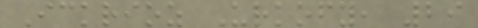Ickrioz Urkofy, 29
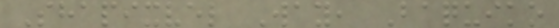Shapixvel Way, Baquiko
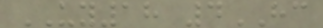UY18 4HC
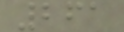261
